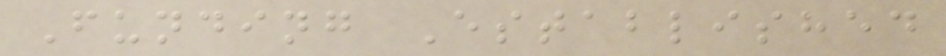Funding Established
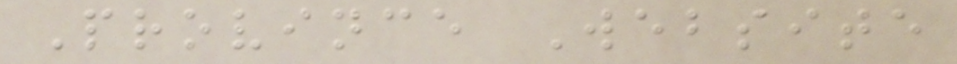Province Website
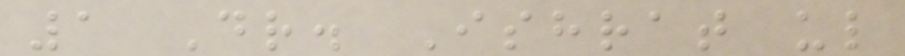1 Dr. Ishrat ul
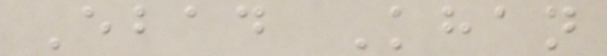Ebad Khan
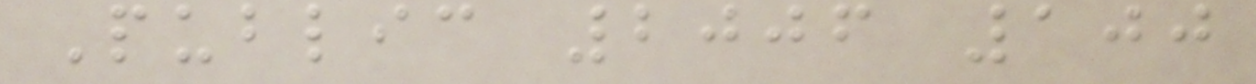Public 2006 100
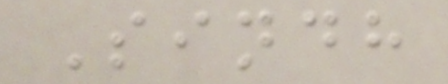Sindh
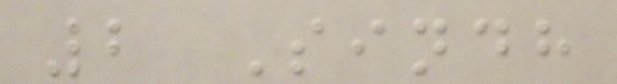2 Sindh
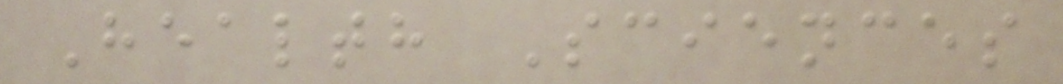Health Sciences
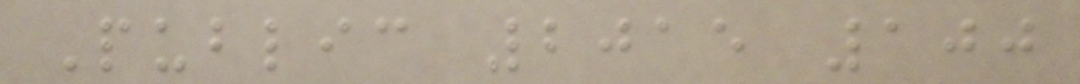Public 2015 100
